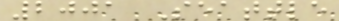2001 Seattle
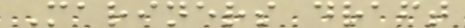Mariners draft
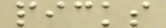picks
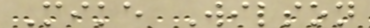Mike Wilson
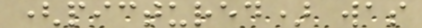(pictured) was
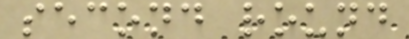second round
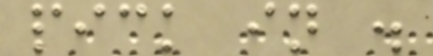pick in .
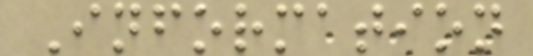Information
